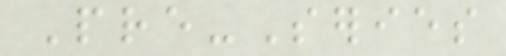Pre-Series
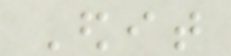Edit
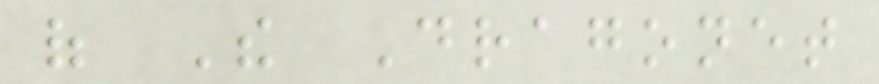of The Dragonet
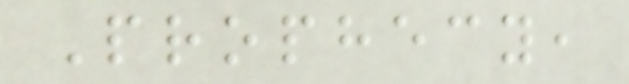Prophecy,
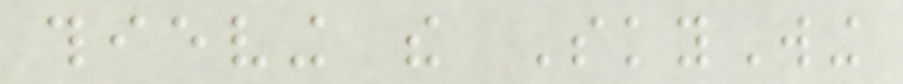thieving the SkyWing
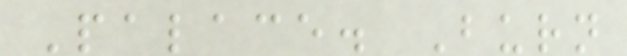Palace. Burn
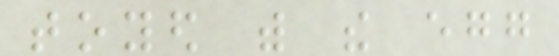toyed with the egg
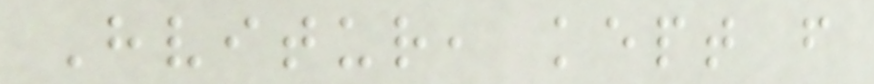Hvitur, kept from
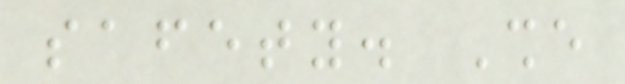safety. She
